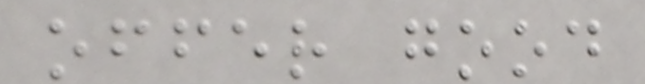offer good
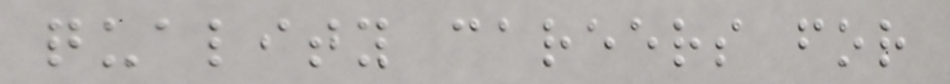quality careers for
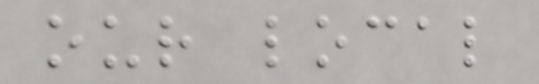our local
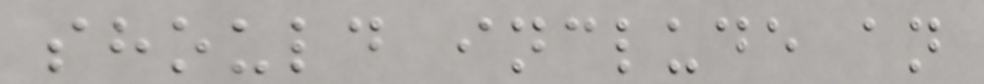should include an
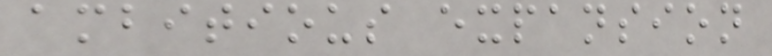ambitious expansion
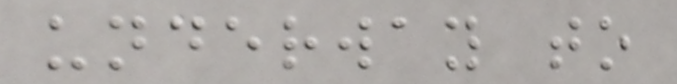underway to
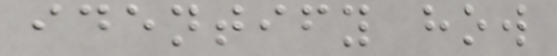identify how
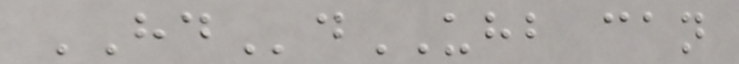HDdUHB can
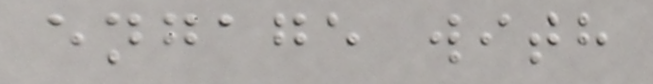engage with
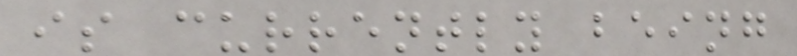is currently being
